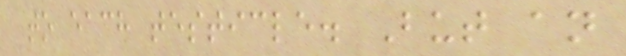to each testicle. But an
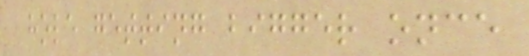hole getting bigger once
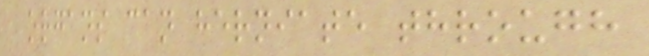organs can herniate through
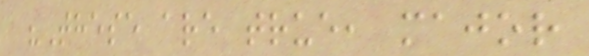"These are true, major
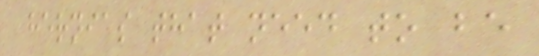hernias that need to be
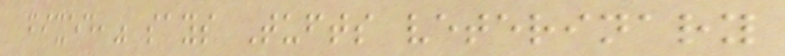fixed," says Tufts veterinary
